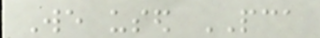We used PCA
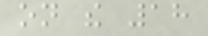on the 18
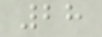28
